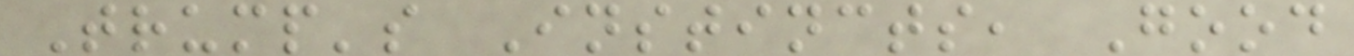Trump's Instincts, Good
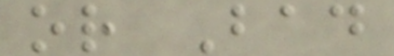or Bad
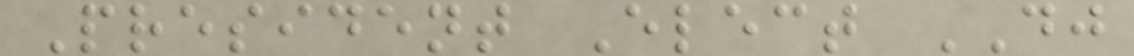President Elect DJ
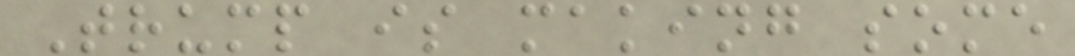Trump is making some
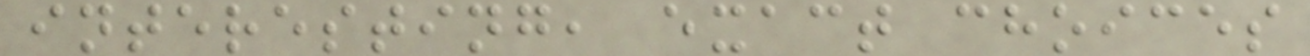interesting, exact choices
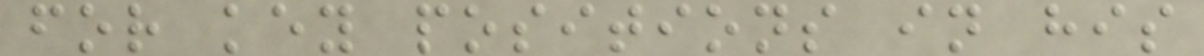for key positions in his
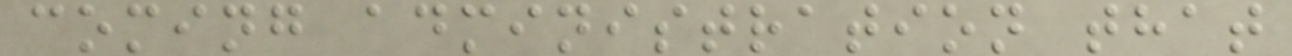coming administration that
